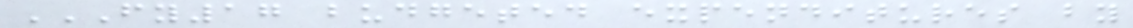FY17 BUDGETED EXPENDITURES BY
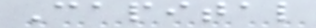Capital
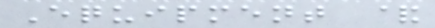Equipment &
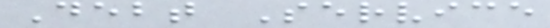Debt Service
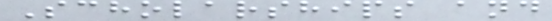Scholarships and
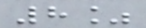8%
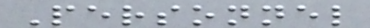Personnel
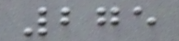275
